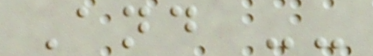And --
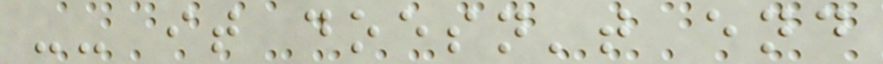-- it doesn't end
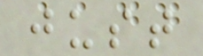just
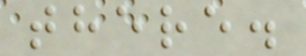there.
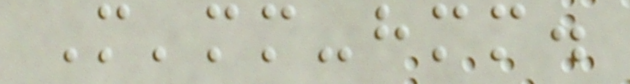M'mm-hmm.
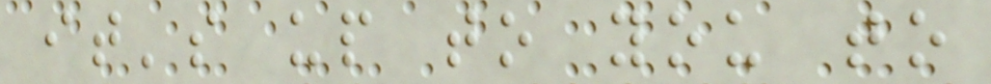it's up to you to
